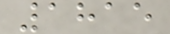1815
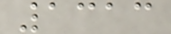1313
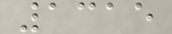1315
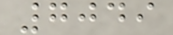7049
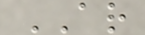AR
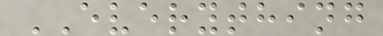EVERYTHING
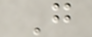G
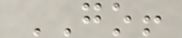GO!
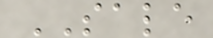SALE
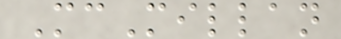McMillan
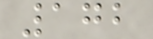172
